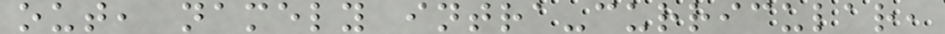out, namely intra-curricular,
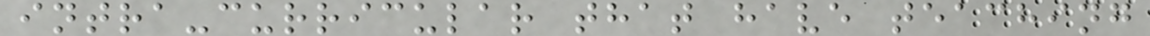intra-curricular that have teaching
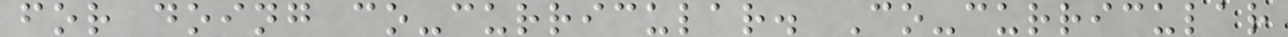for doing co-curricular. Co-curricular
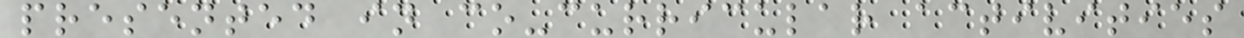presented in co-curricular activities
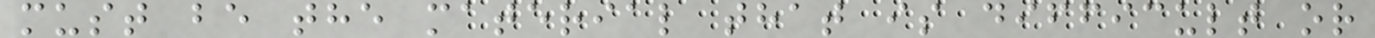must be the material that is difficult or
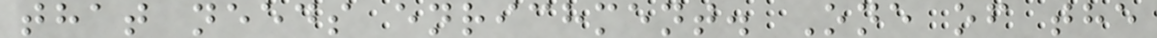that needs enrichment. One of the
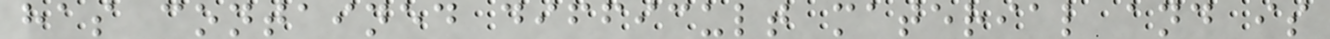has contained difficult material and is
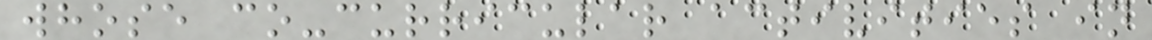whose co-curricular activities in
